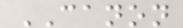CANON
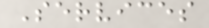Services
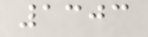1303
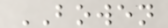BOWEN
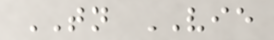TN VIE
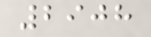2908
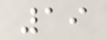19
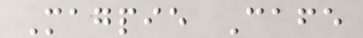Magpie Cafe
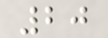20
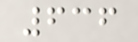636
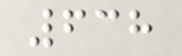638
